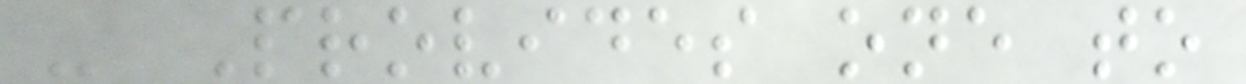- Provides one to
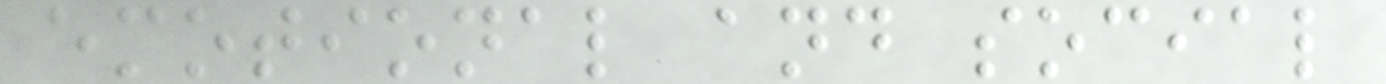emotional and social
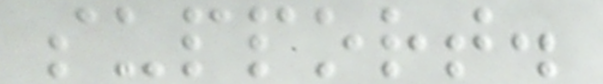support.
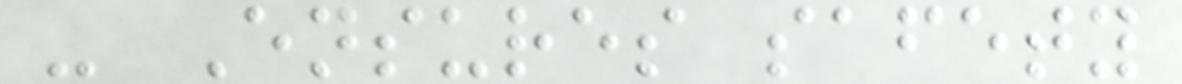- Ensures safety
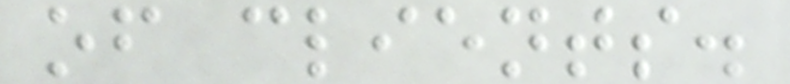of clients.
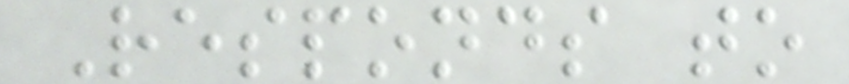Responds to
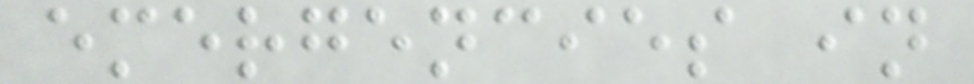emergencies in
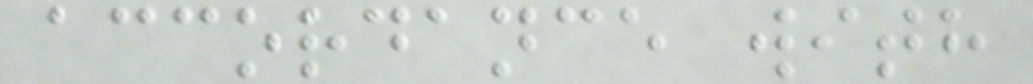accordance with
